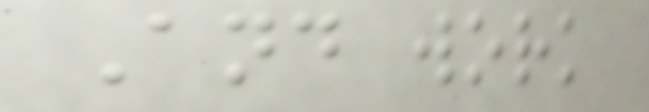And work
